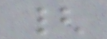{
